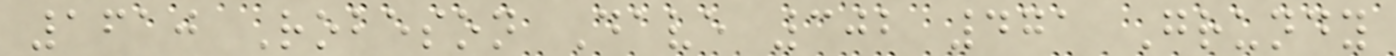1610 Robeson Dave 302 471 Grundy
